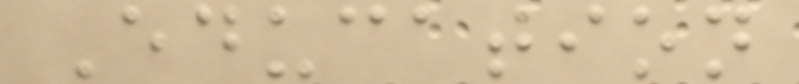Education
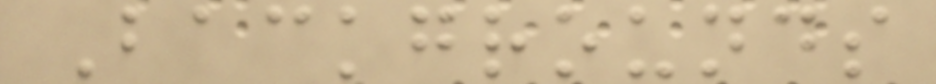Backgrounds
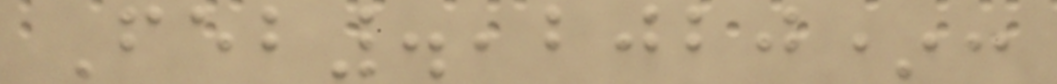Feb.,2020*:
